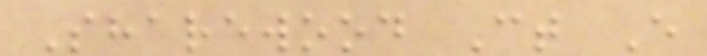Sharewood Ct E
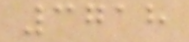3718
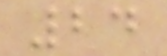24
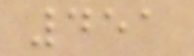451
